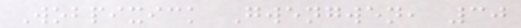Wobpixick Gwengwen, 30
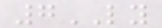7LY
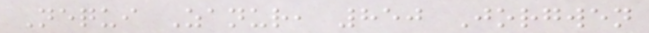Nequi Zanur, 850 Jorgwen
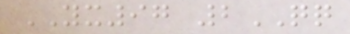YX97 2QQ
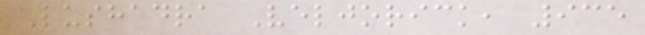Lushadra Veljorick, 935
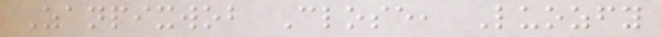Zanpixwob Close, Luozfy
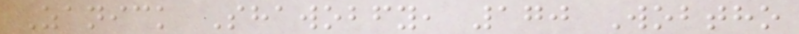Zanick Shawobfy, 170 Wobtho
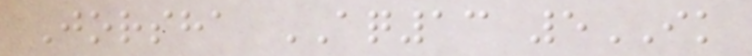Jorsha AQ13 5IK
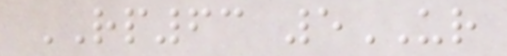RP63 5UR
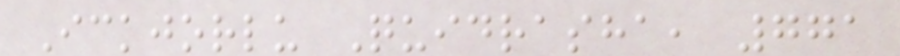Ickjorlu Quidrasha, 771
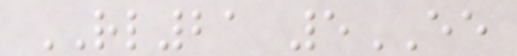RL21 5EE
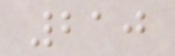210
